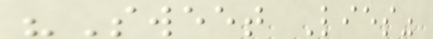"Sweet Lies"
